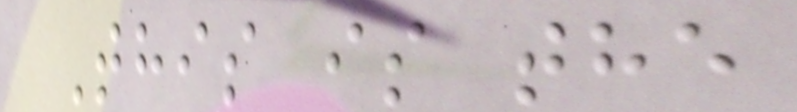This is the
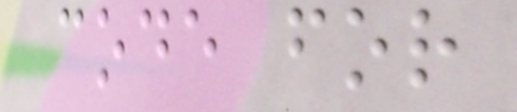code for
